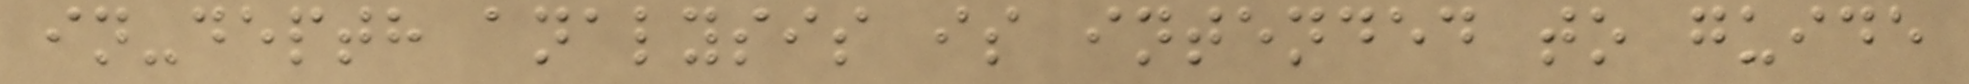in-depth analysis is intended to guide
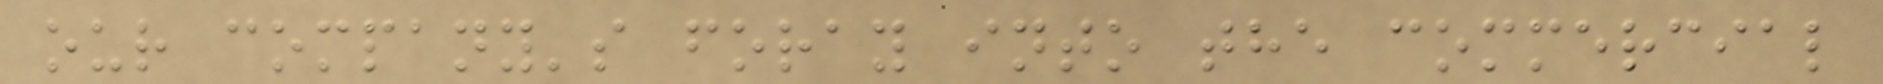our company's foray into the commercial
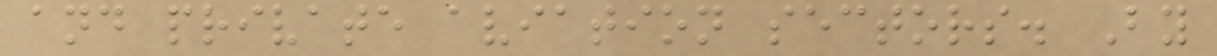and private aviation sectors. By
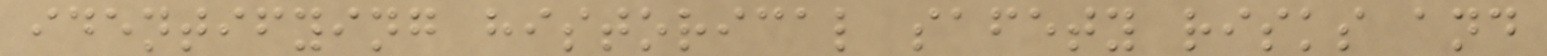identifying historical safety risks and
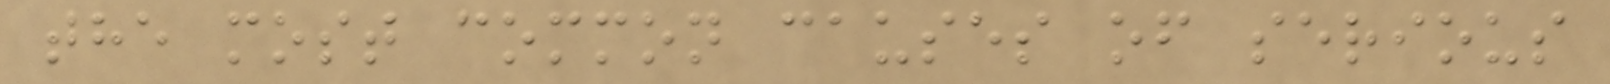the most common causes of serious
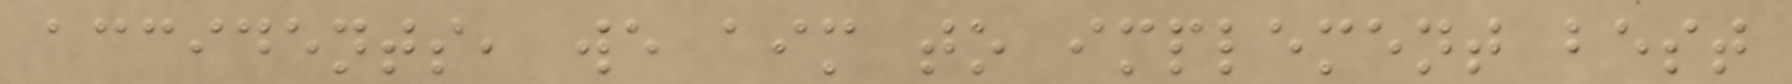accidents, we aim to implement best
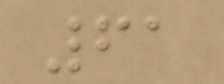61
